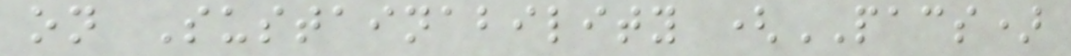on Sustainability (PACS)
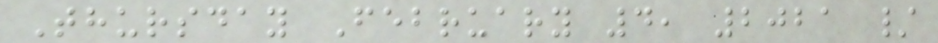Thursday February 4, 2021 /
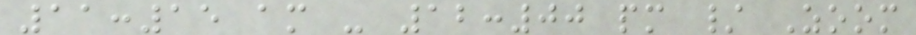11:15 am - 12:00 pm / Zoom
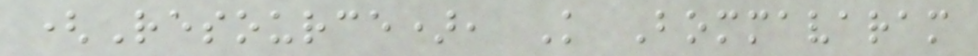(Resource), K Bommavaram
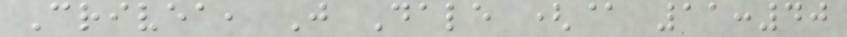Crivea, J Dale (@ 11:40
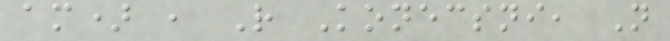am) , R Konecsni, N
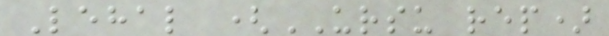Lehal (URSU rep)
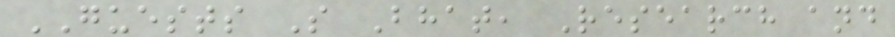GUESTS S Bhat, Research and
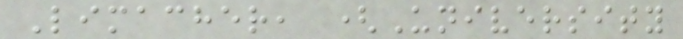Limacher, (University
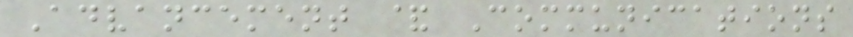Advancement & Communications
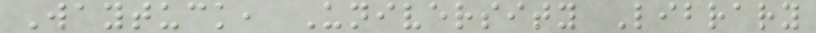Waytuck, University Library
